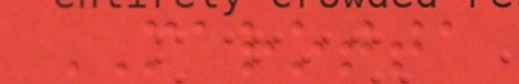MAROTTA
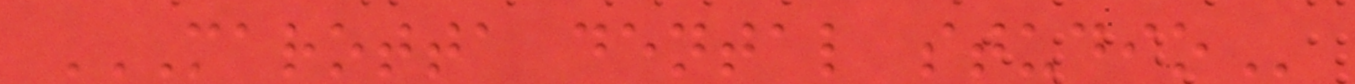MAROTTA DENTAL STUDIO
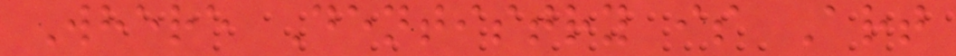Where Dentistry is Art
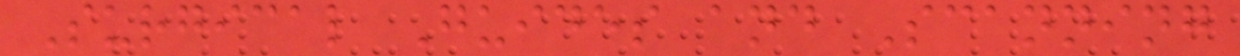Surgical Guides and Scanning
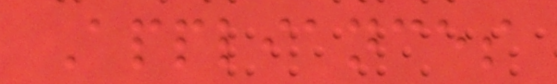Appliances
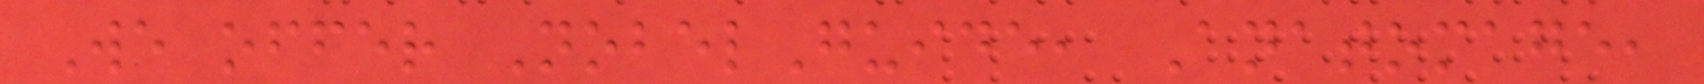We offer NobelGuide, Anatomage,
